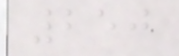250
